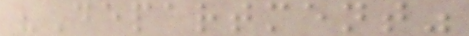"Department"
